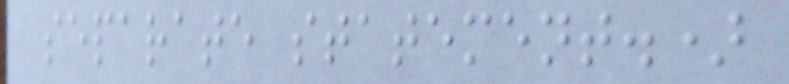separate statement.)
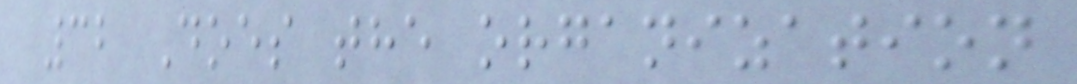32 Does the organization
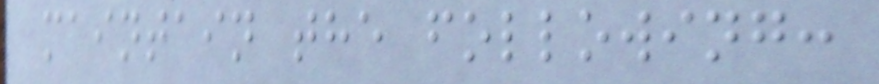maintain the following:
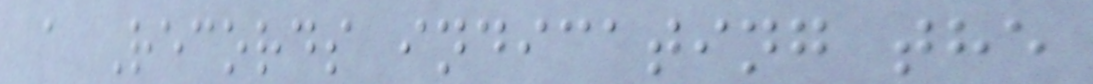a Records indicating the
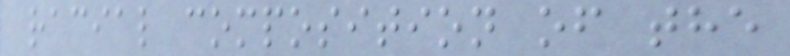racial composition of the
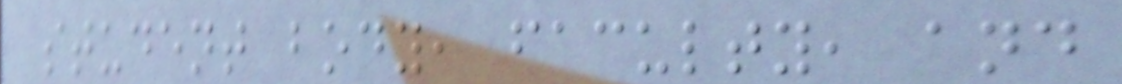student body, faculty, and
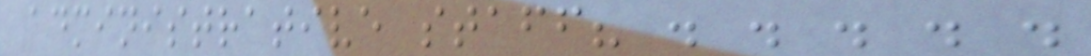administrative staff? . . . . .
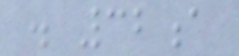. 32a
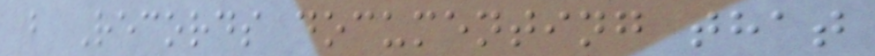b Records documenting that
